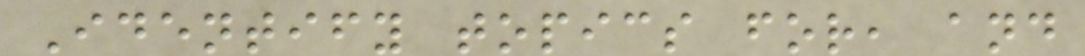Identify topics for, and
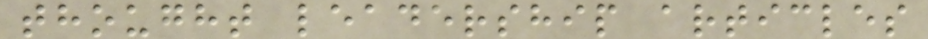thought leadership articles
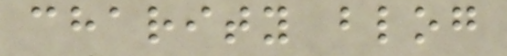charity blog
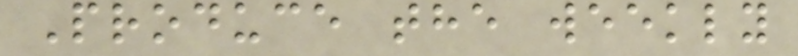Produce the weekly
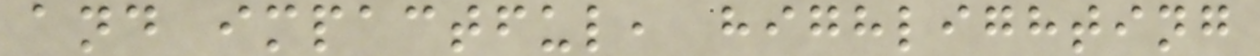and impactful, highlighting
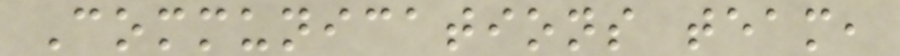Communications team,
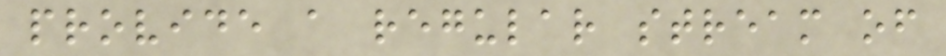provide a regular stream of
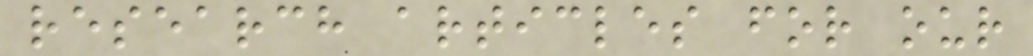research articles for our
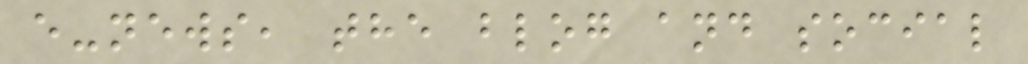e-news, the blog and social
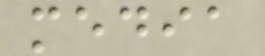media
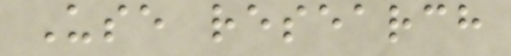Use research
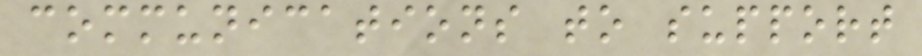communications to support
